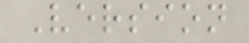Version
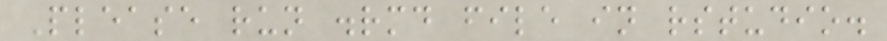Please run .rmd file in rstudio.
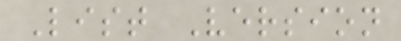List Version
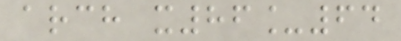arch x86_64
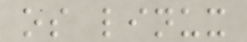os linux
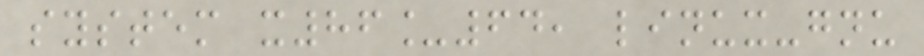system x86_64, linux-gnu
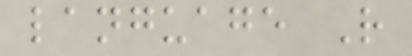language R
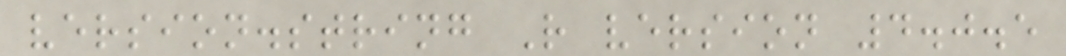version.string R version 4.0.5
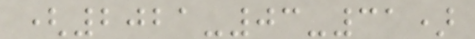(2021-03-31)
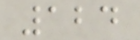124
